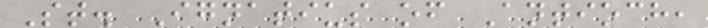St. Ignatius of Antioch,
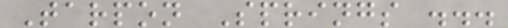Tarpon Springs ...
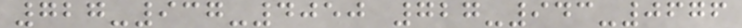727-937-4050 727-943-0676
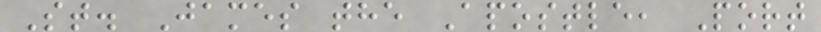St. James the Apostle, Port
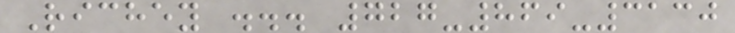Richey ... 727-869-3130
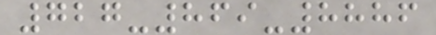727-869-8886
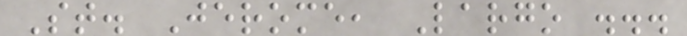St. Jerome, Largo ...
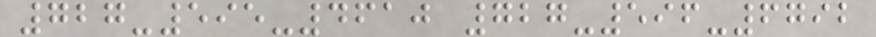727-595-4610 727-596-6792
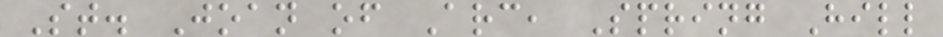St. Joan of Arc, Spring Hill
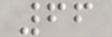66
